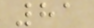81
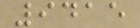9415
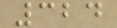324
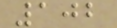102
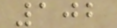102
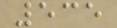535
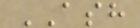ASH
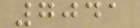7041
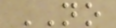NO
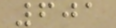601
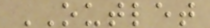OUTLET
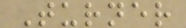Turner
